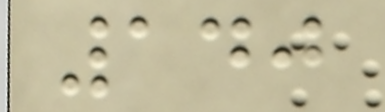140
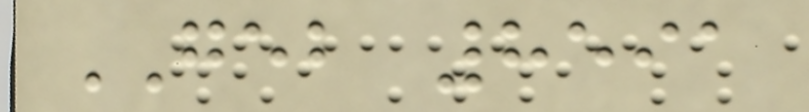GEB 8591
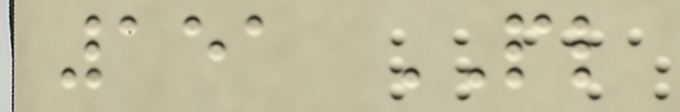151 PL
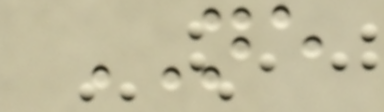NE
